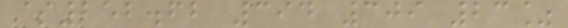$252.62 394 309 23%
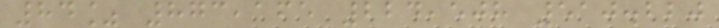84% 873,165 224,508 510.220
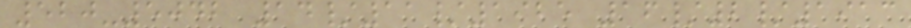520-5042 14/11/1925 16/2/1913
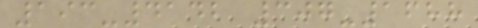193-4142 307-1688
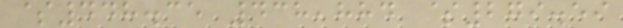$448.35 438,884 $279.59
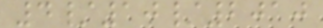4/10/2010
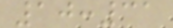10:31
